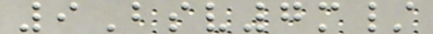9Bsv7m/
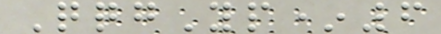QqgYp*6
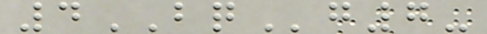4BQg7-
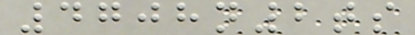4708n2ts
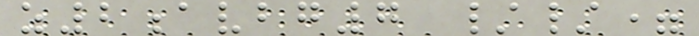z2avbg7 //=
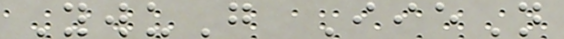YwuG IieN
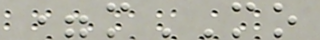=mMO
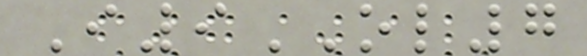I9OL7
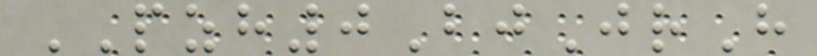PZH0BjJrH
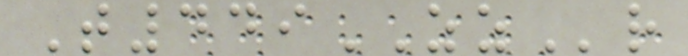T449ZZr
